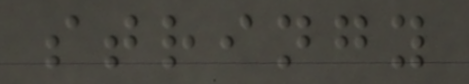stringy
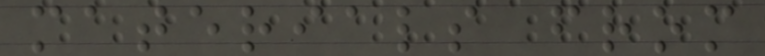materials from
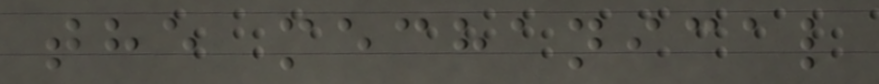the mechanical
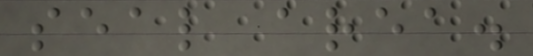seal area.
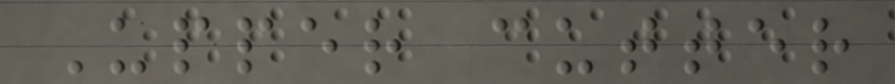Upper cutter
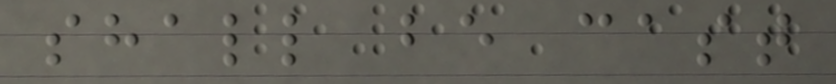shall be cast
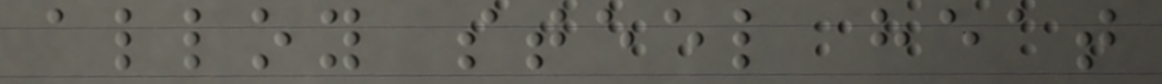alloy steel heat
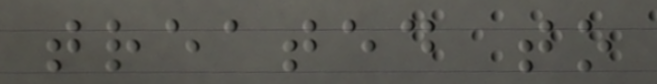treated to
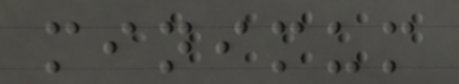minimum
